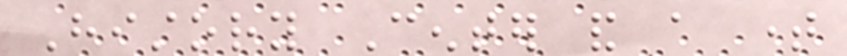History Center and a time
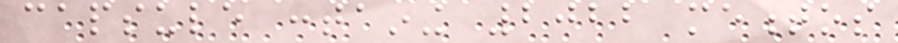capsule containing 2022 mementos
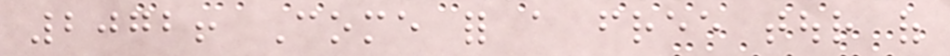2072! Come for a free tour of
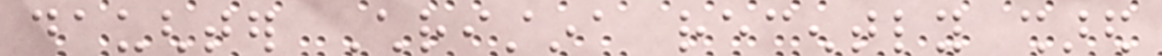daughter Christina recently shared
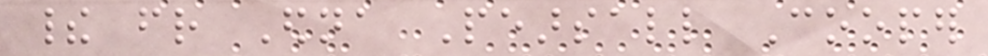their friend Edna Pearsall Cooper
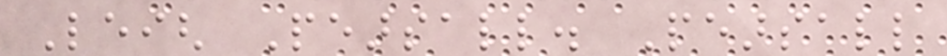Leigh Pearsall. Pearsall
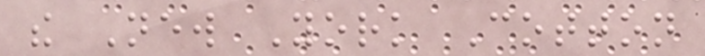the New York Cotton
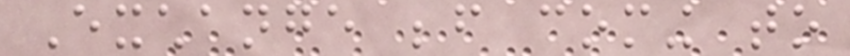Exchange before coming to
